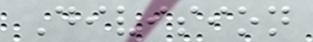Division
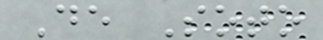De Soto
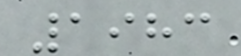1983
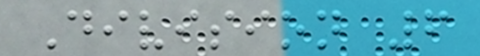Division 6
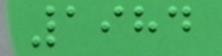1984
